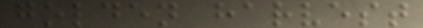golden harvest
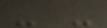- -
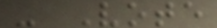- Vote
